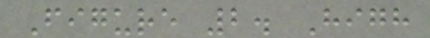Figure 2. High
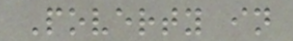Poverty in
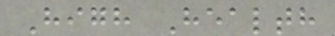High Health
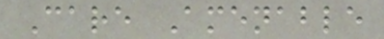Care Amenable
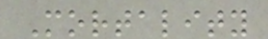Mortality
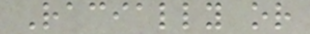Racially or
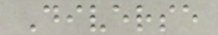Diverse
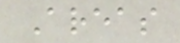Areas
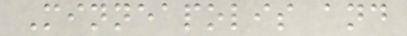Minneapolis and
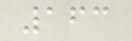163
